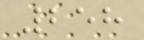258
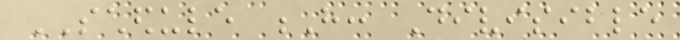SCHEDULE H: Divisible
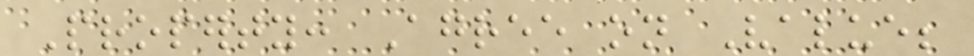Property: Agree on Value;
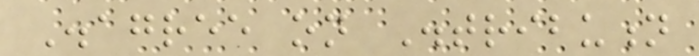Disagree on Distribution
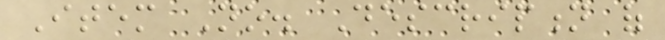Item No. Description of
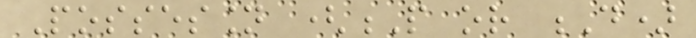Possession (P or D)
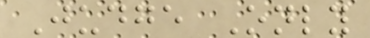Judge Only
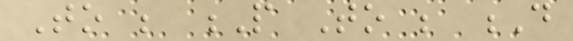To be P To be D
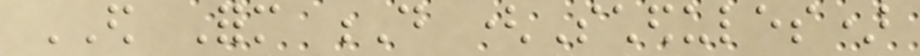ED Form D (Schedules)
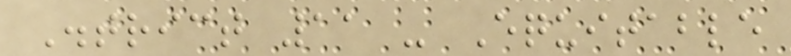District 11 - Equitable
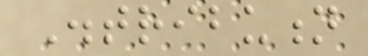Distribution
